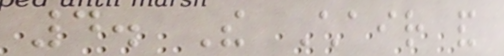4. The Chair and
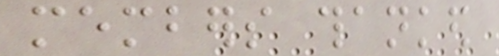members thanked
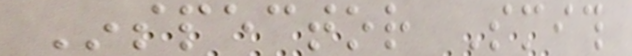Inspector Smith
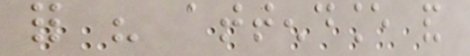for his attendance and
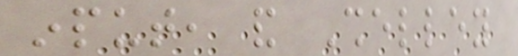input, and Shelley
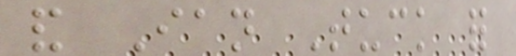and Ian Tuck for
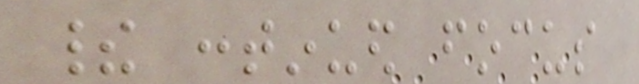their continued focus
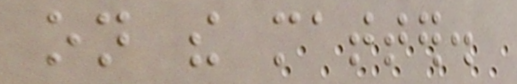on the matter.
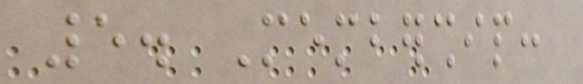5. Membership:
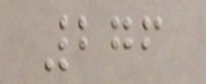276
